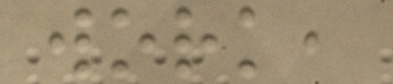work,
